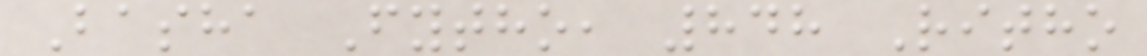Basha Fytho, 848 Ritho
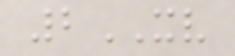2XV
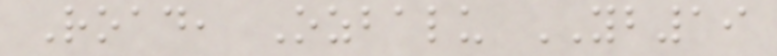Road, Ozbalu YB19
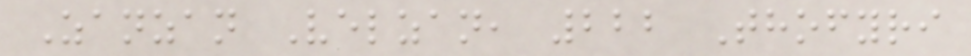Zanzan Velzan, 222 Thofyri
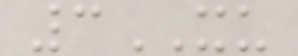3XU
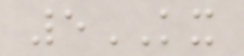5KX
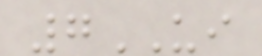7UI
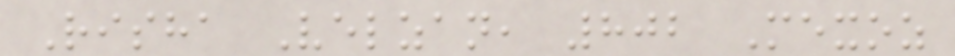Risha Velzan, 802 Mexoz
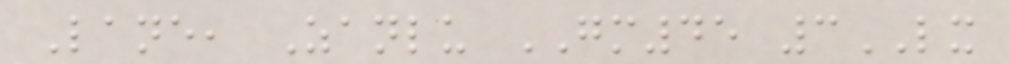Lane, Zanlu GM45 3LX
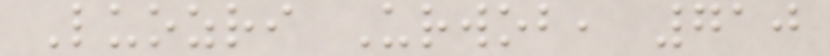Luozri Urwob, 710
